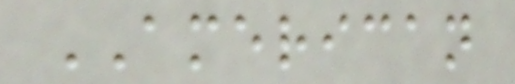AMERICAN
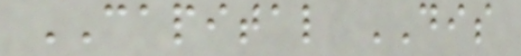CAPITAL DIS
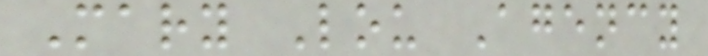Mary Lou Agency
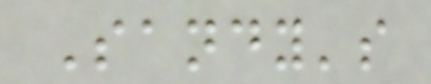Sandy's
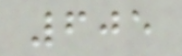605
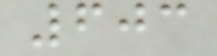603
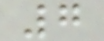7
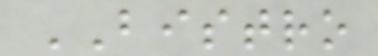BISTRO
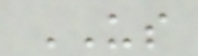US
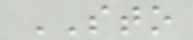STO
